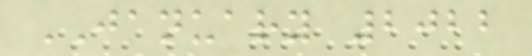JANUARY 2022
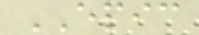EPIC
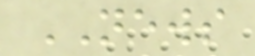NEWS
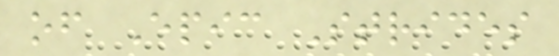of Epic Strides
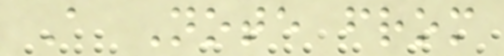A Note from
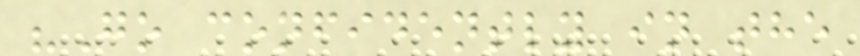"Go confidently in the
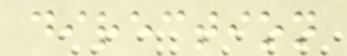direction
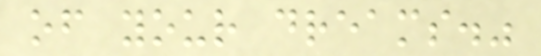of your dreams."
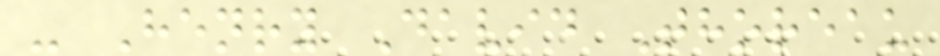- Henry David Thoreau
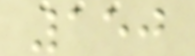150
